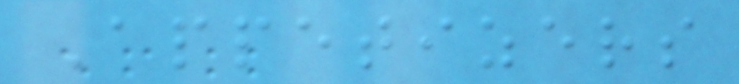Appetizers
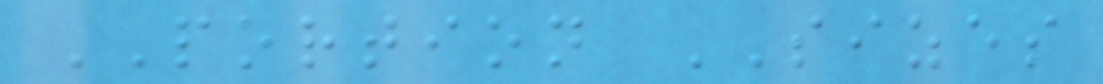PORTION SIZES
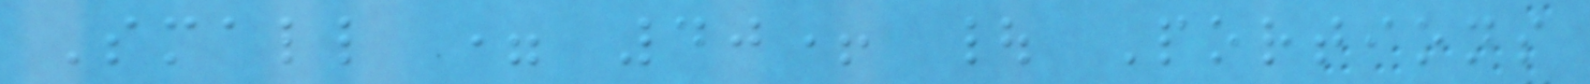Small = 40+ | Portions
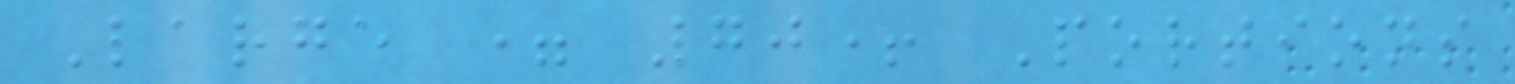Large = 70+ Portions
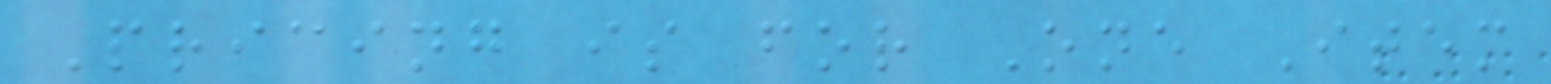Pricing is for One Item
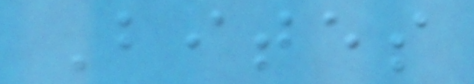Bites
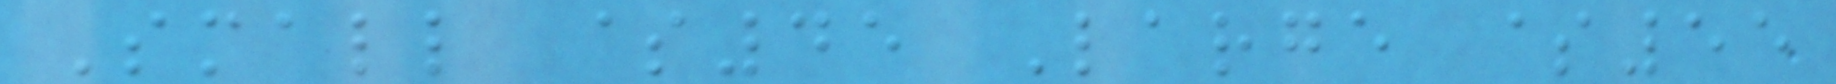Small $45 Large $55
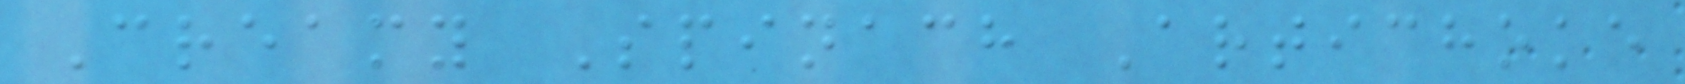Creamy Spinach Artichoke
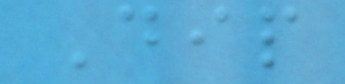Dip
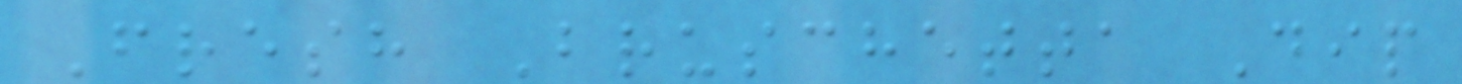Fresh Bruschetta Dip
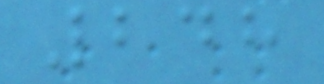248
